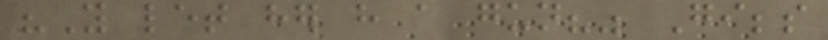"You let her have a gun?" Gibbs
